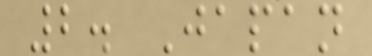2. Japan
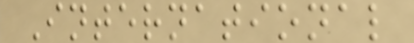International
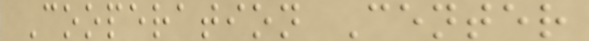Cooperation Center
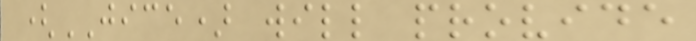(JICE) will provide
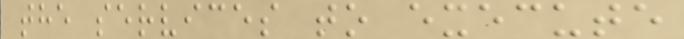the services to execute
